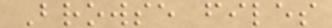Browse files
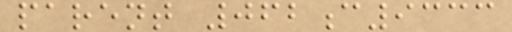parent 062c9333
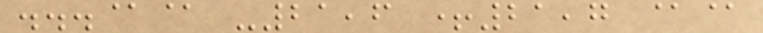...@@ -21,6 +21,7 @@
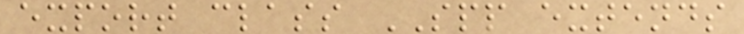export class SPP extends
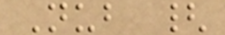Nub {
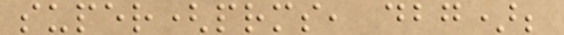super(prms, dbg);
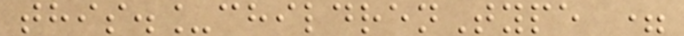this._childrenType =
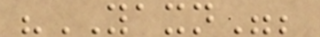"YAXN";
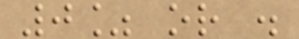0% or .
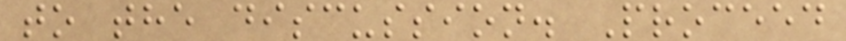to the discussion. Proceed
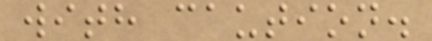with caution.
